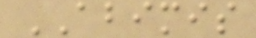ABIMIS
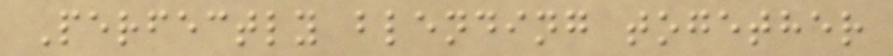Perfectly blending together
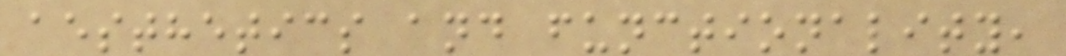aesthetics and functionality,
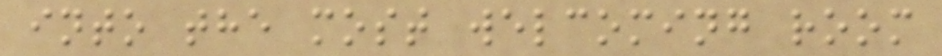into the most welcoming room
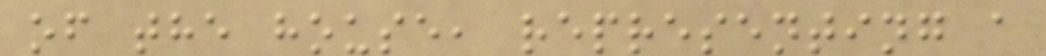of the house, representing a
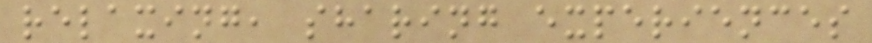relaxing, sharing experiences
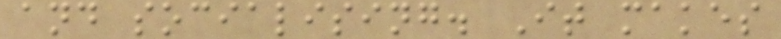and socialising. It makes
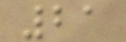21
